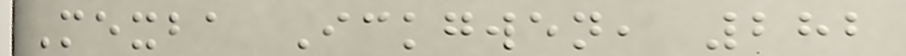Mexba Ickgwen, 282
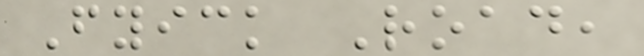Fyick Road,
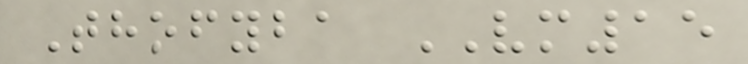Thofyba VM15
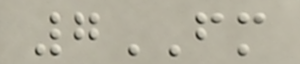7FM
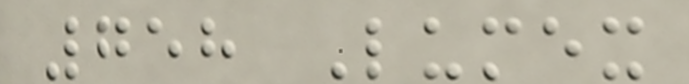758 Lumex
